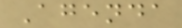Agenda
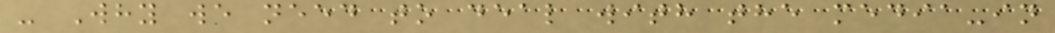- Why we need to deal with the media-in
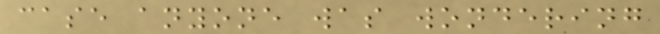case anyone was wondering
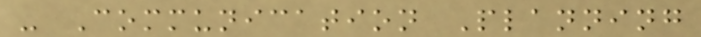- Communication Planning
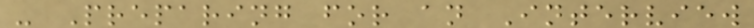- Preparing for an Interview
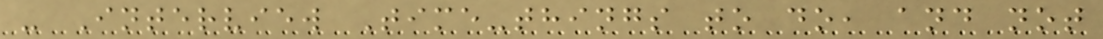- Interview Time-things to do, and not
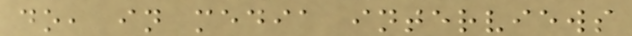do, in media interviews
